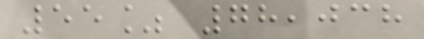55% 78,038
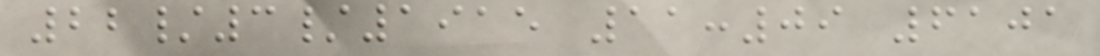22/3/1915 11:09 6101
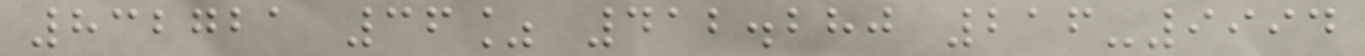832721 36% 412.280 216-9994
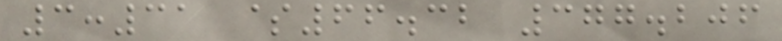3:31 $66.32 377.206
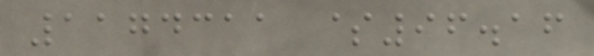1174311 $96.16
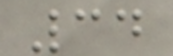34
